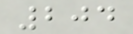204
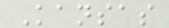Kansas
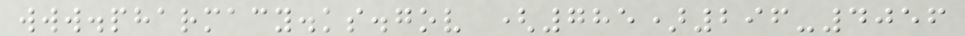www.pharmacy.ks.gov (785)296-4056
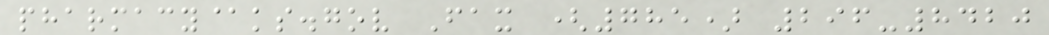pharmacy@ks.gov Fax (785) 296-8420
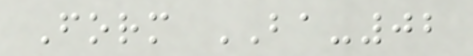Form BA-02
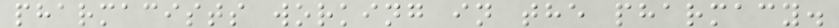pharmacists working in the pharmacy.
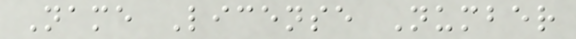Name License Number
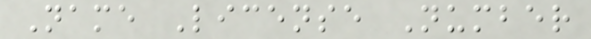Name License Number
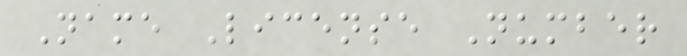Name License Number
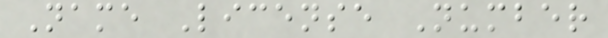Name License Number
